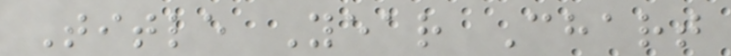Title Year Chart
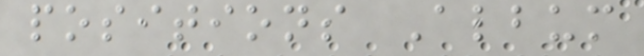positions Album
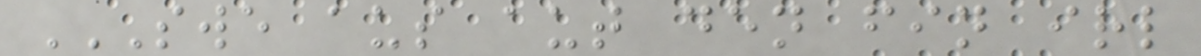SWE AUS AUT DEN FIN IRL
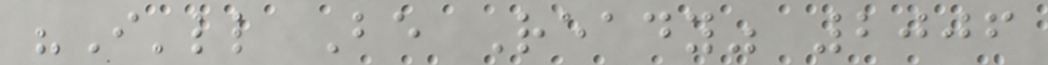"I'll Be Ready" 2006
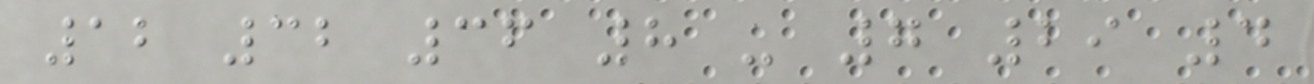12 32 36 8 - 7 29 4
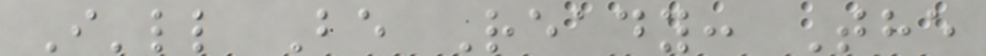I'll Be Ready: The
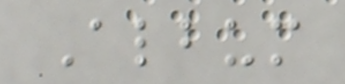Album
